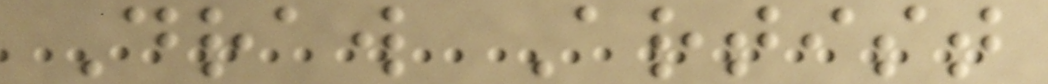Draw Artist
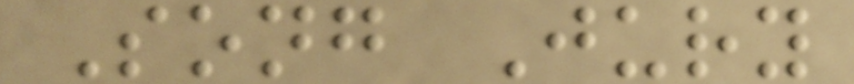Song Jury
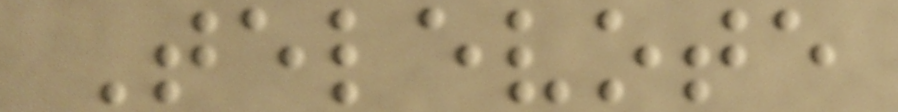Televote
